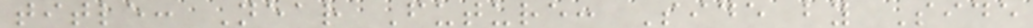title: Near Future: Side by Side
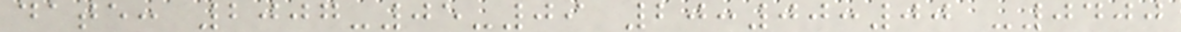date: 2007-05-09 20:00:00 -0400
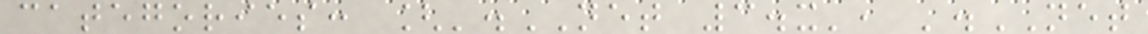categories: ['.NET 3.x', '.NET
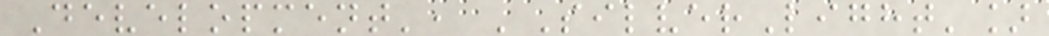Development', 'SilverLight']
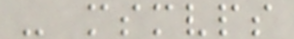- msmvps
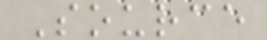Source
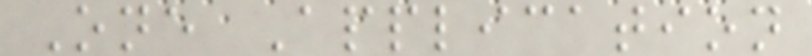One Application
